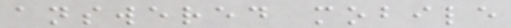answered mobile
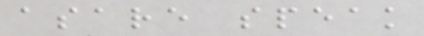asare speak
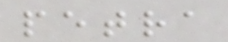petra
